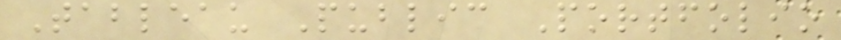Tableau Public Portfolio
